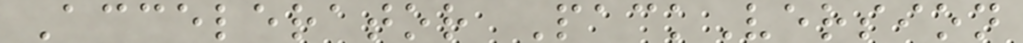Accelerator PackVersion
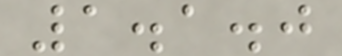1.1.0
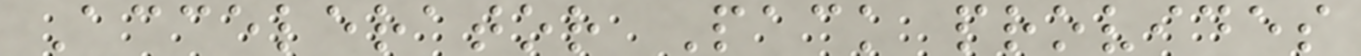Accelerator Pack provides
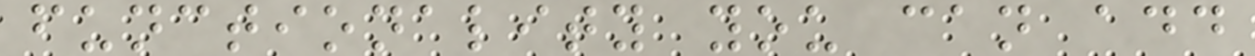functionality you can add
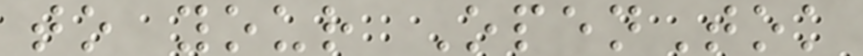to your OpenTok
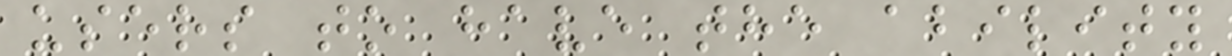users to have the ability
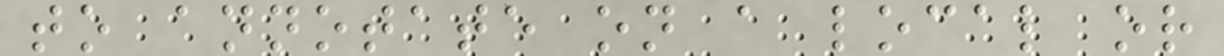to annotate on a local or
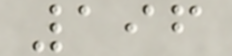196
